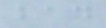bad
